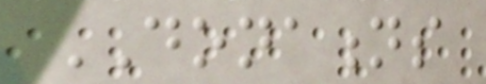DONATIONS
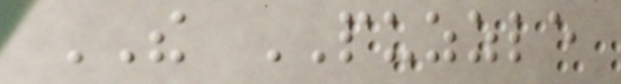THE PUZZLE
